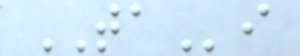TAi
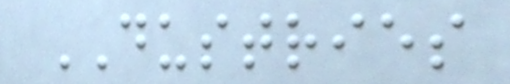DUSTRIES
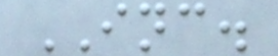INC.
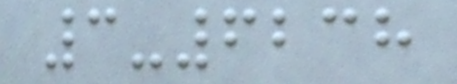3-6238
